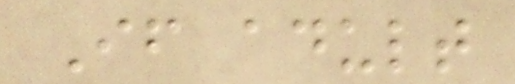If adult
